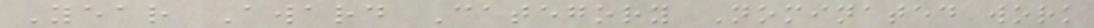Year Award Category Nominated work
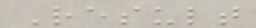Result
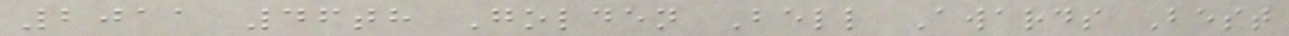2011 46th Golden Bell Awards Best
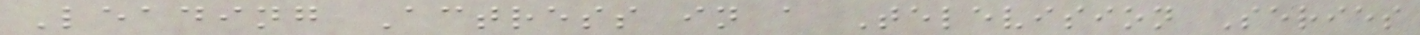Leading Actress in a Television Series
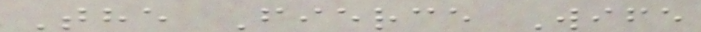The Fierce Wife
